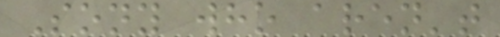Sony who aren't
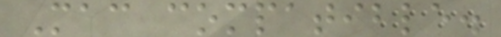Mac compatible.
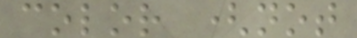color (not
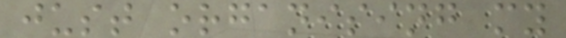just organising my
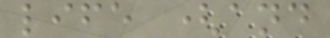life (and
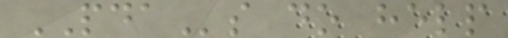PDAs do help
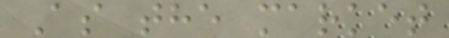As the market
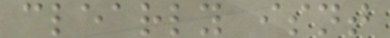clearly isnt
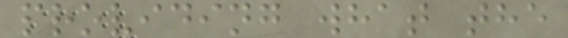providing what the
